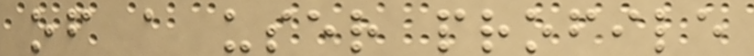of a user profile
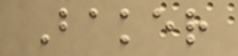Baker
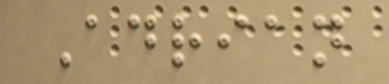Adrian
